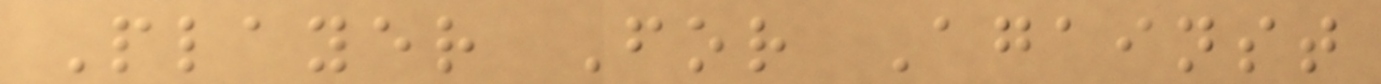Player For Against
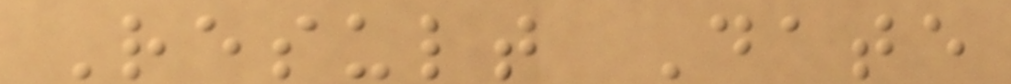Result Date
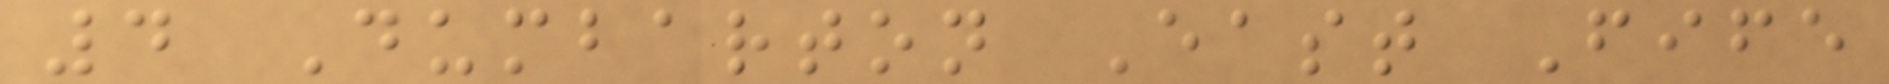4 Dumbarton East Fife
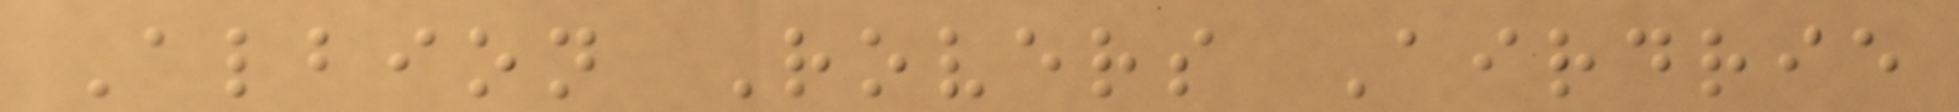Albion Rovers Airdrie
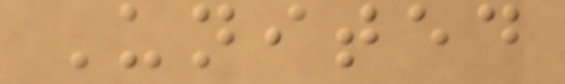United
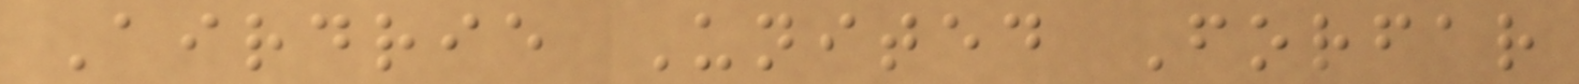Airdrie United Forfar
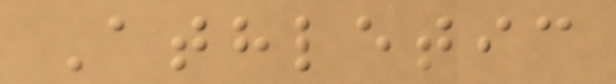Athletic
